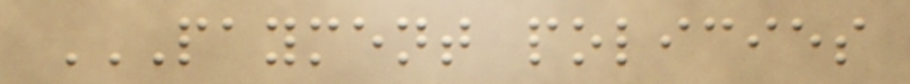PAYMENT POLICIES
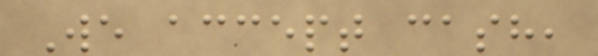We accept cash,
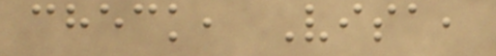check, Visa,
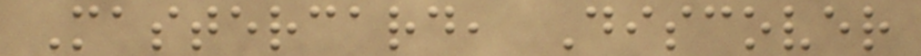Mastercard, Discover
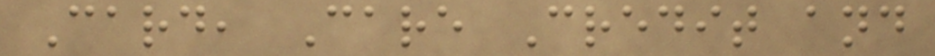Card, Care Credit and
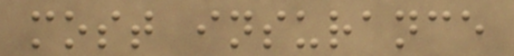most insurance
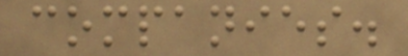companies.
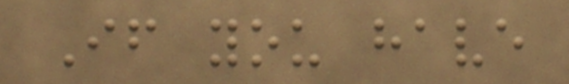If you have
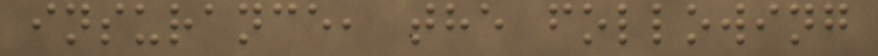insurance, the following
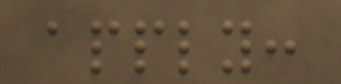apply:
